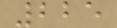225
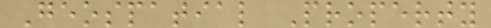Geospatial Property
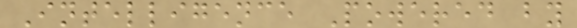Intelligence Powered by
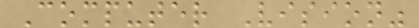Computer Vision"
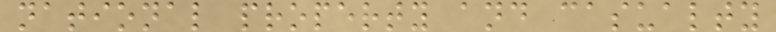national property and casualty
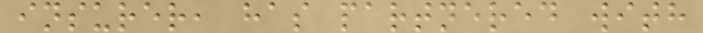insurer, has partnered with
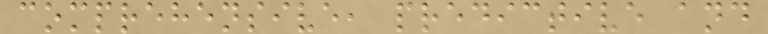comprehensive, predictive and
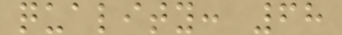quality: 68
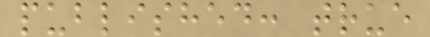published: true
